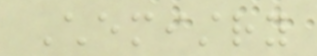Chemistry
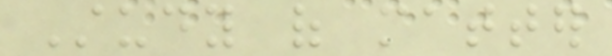Study of matter
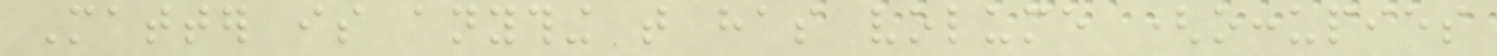Matter is anything that has volume (occupies
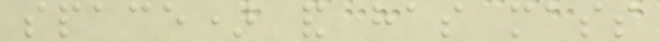space) and has mass
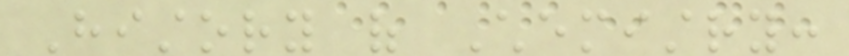History of Chemistry:
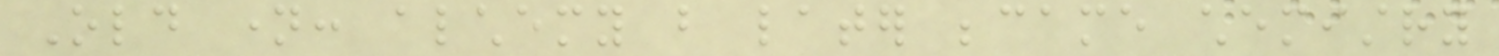Old name: alchemy but later became chemistry
